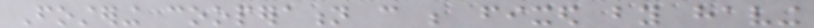Fostering cooperation can be fixed by having
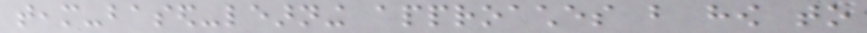team-based-learning approaches but how to
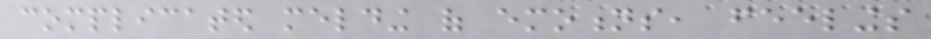complicated melding of emotions, feelings
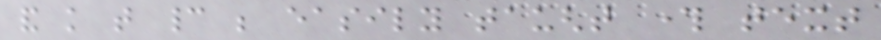and knowledge that cannot be easily taught through text
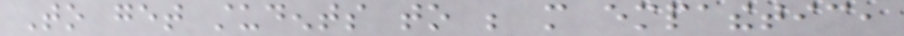To get students to be more empathetic,
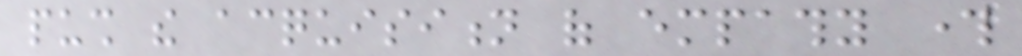push the acquisition of empathy through
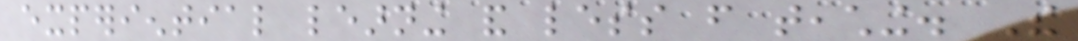experiential learning and less from teaching. The
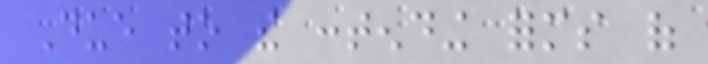Due to the contending forms of
